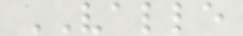VALLE
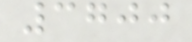3700
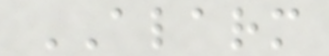ALARM
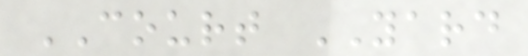COURT YARD
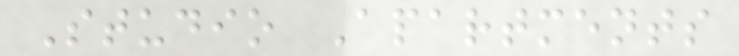Studio Apartments
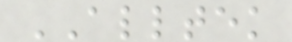ALLTEK
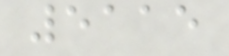5115
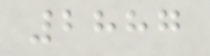2887
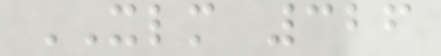XLM 326
